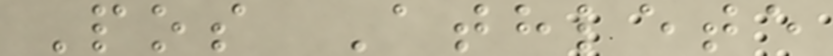Pos Athlete
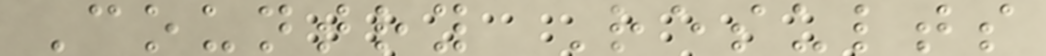Country Results
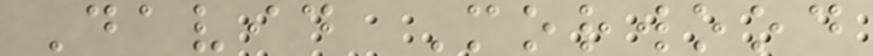David Morwood
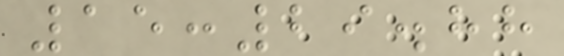15:29.88
